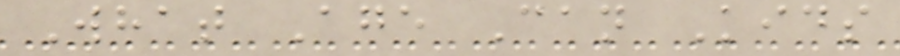What Age Can Kids
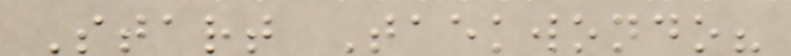Start Taekwondo?
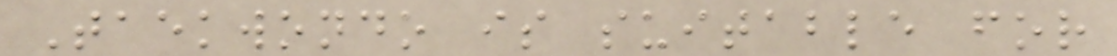Taekwondo is suitable for
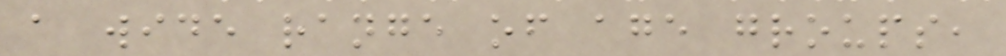a wide range of age groups,
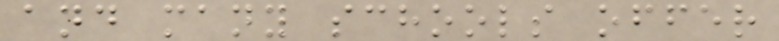and many schools offer
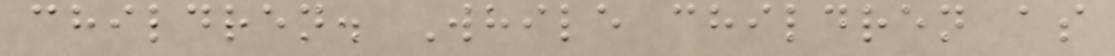children. While children as
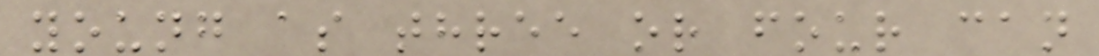young as three or four can
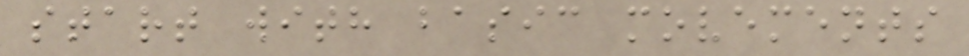start with basic movements
